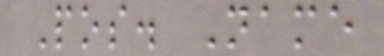Pos. Name
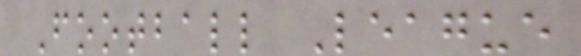Football League
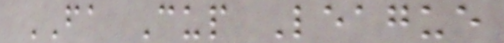FA Cup League
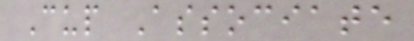Cup Associate
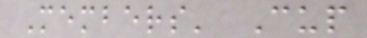Members' Cup
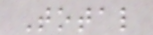Total
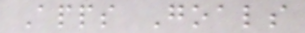Apps Goals
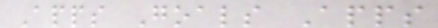Apps Goals Apps
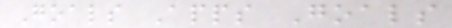Goals Apps Goals
